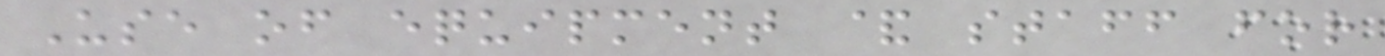Use of equipment & staff for
